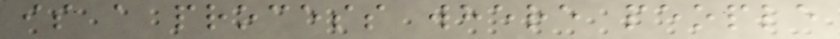is a process where people
